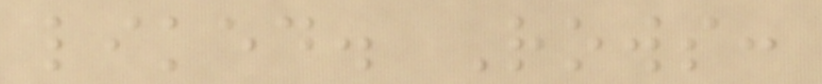liked. Rows:
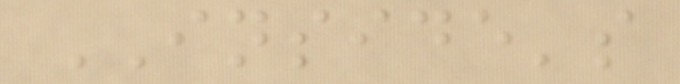INSIDE's
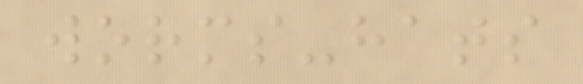worms-hats
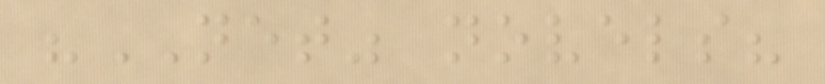"NET" novels?
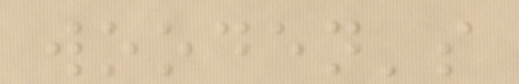wooden's
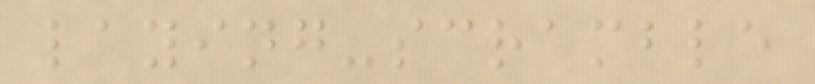laying-scramble
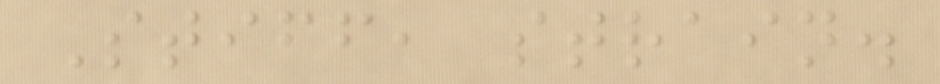Stiff, strain.
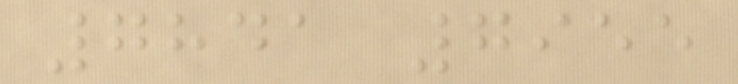7841 7955
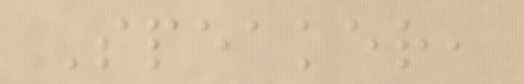Speaker,
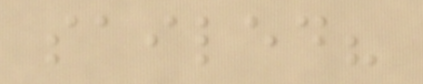sailed?
